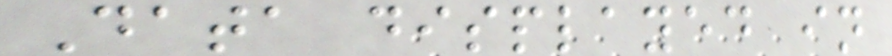Data displayed in
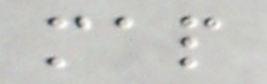map
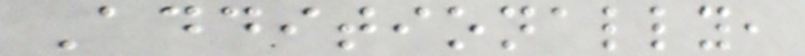Additionally,
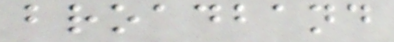broadband
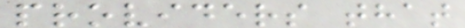providers that
